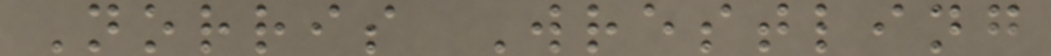Norris Wrestling
